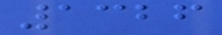1326
